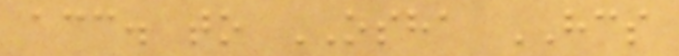acc. to OSHA HCS
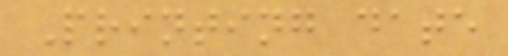Printing date
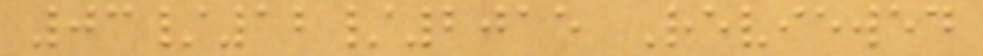03/12/2015 Reviewed
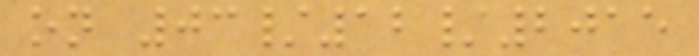on 03/12/2015
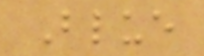Blue
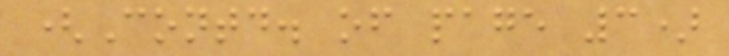(Contd. of page 3)
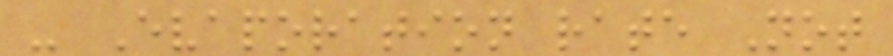- Evaporation rate Not
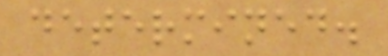determined.
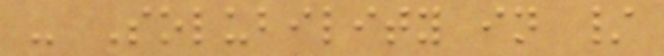- Solubility in /
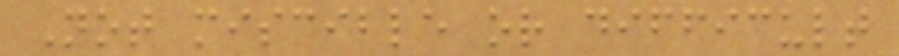Not miscible or difficult
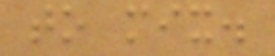to mix.
